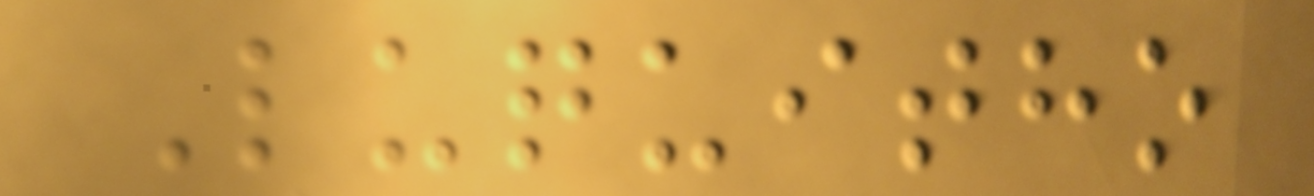Luquitho
